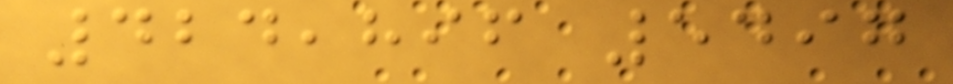424,896 5497
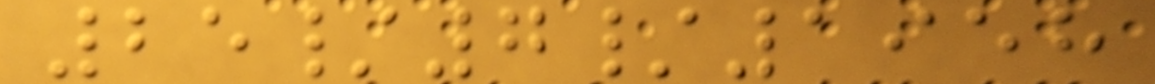25/7/1958
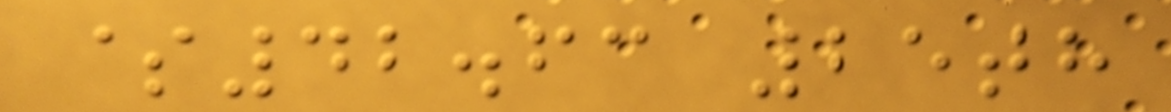$42.63 25th
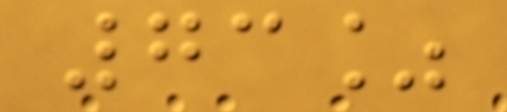73%
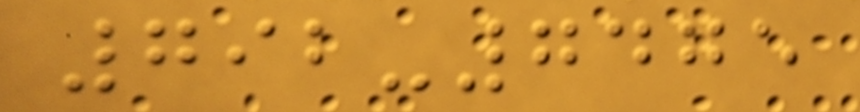792-7475
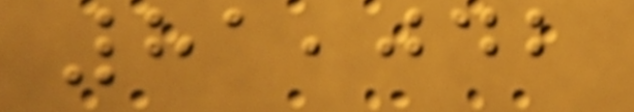81,042
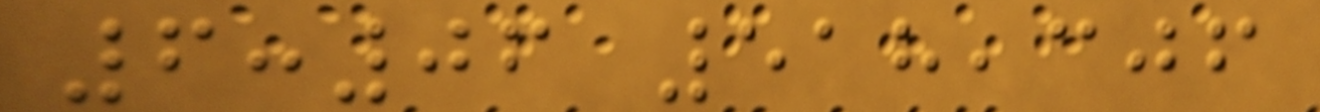6:06 518,306
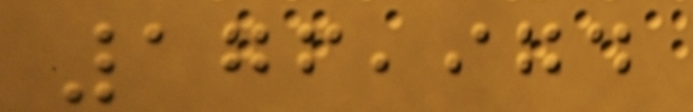176,974
